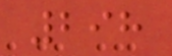298
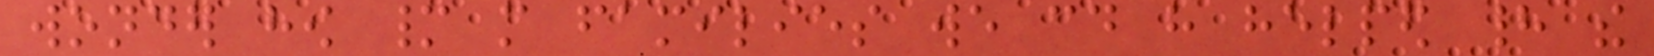wonder how many more families we could have helped had the
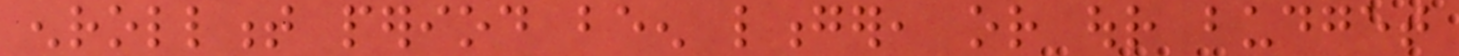enrollment period been longer, or our budget
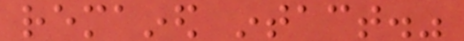remained intact."
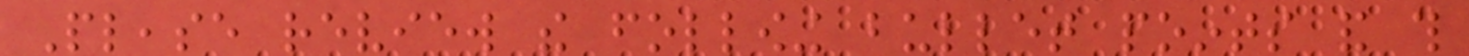Please review the following bullet points and this
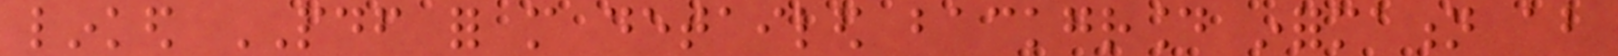linked PDF for more detailed background information about
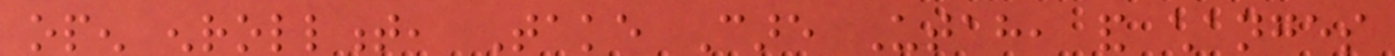open enrollment, Take Care Utah, and changes
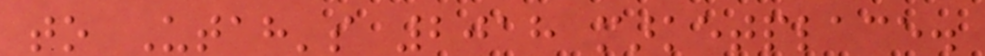to Utah's 2018 marketplace.
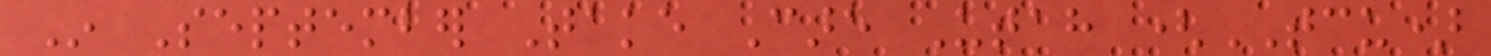In September Take Care Utah (TCU)
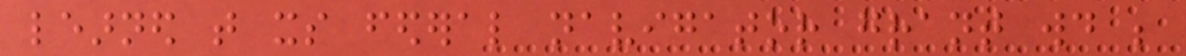learned that its federal navigator grant would be
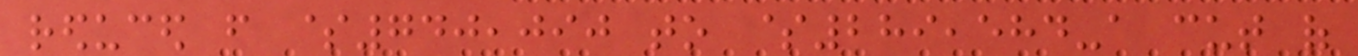reduced from $740,090 to $289,584-a cut of
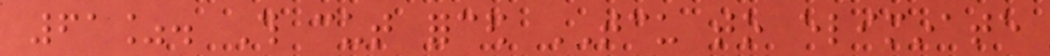61%. This cut forced TCU to eliminate
